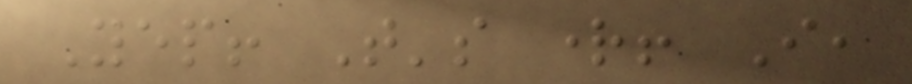Yep! That's right! I,
